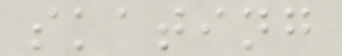skating
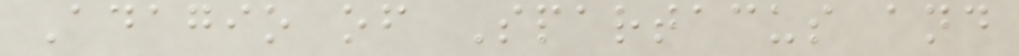Adagio of Spartacus and
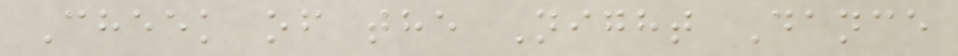Cheek of the Night Dance
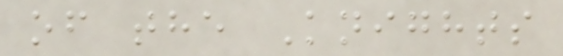of the Knights
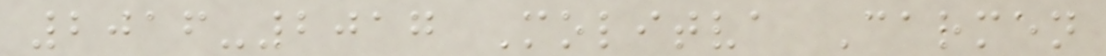2016-2017 Molitva Carmen
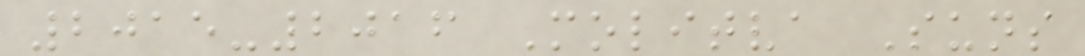2015-2016 Molitva Suns
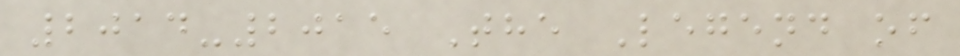2014-2015 The Legend of
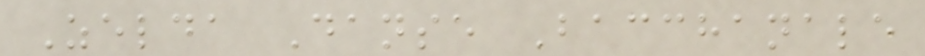Zelda Danse Bacchanale
